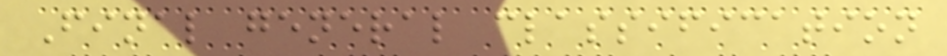Final general classification
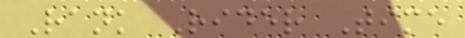Rank Rider Time
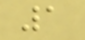1
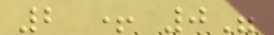2 + 0"
